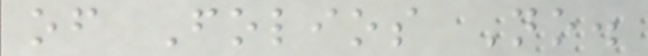of Folios No.
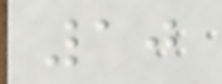10
